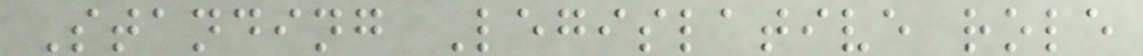Standing Legislative role
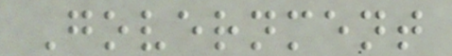Government
